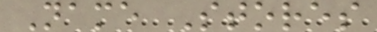Name Stores
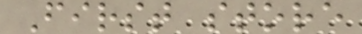First store
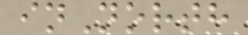inNorth
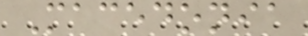Macedonia
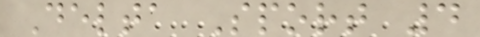Delta Sport 4
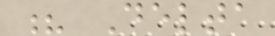? Delta
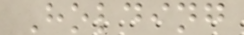Holding
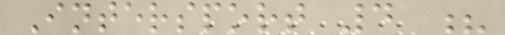Intersport 4 ?
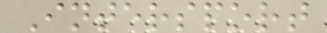Intersport
